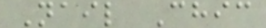Nail Chic
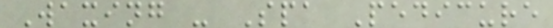Waxing - Spa Pedicure
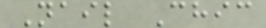Nail Chic
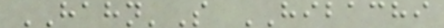HAHN'S HIBACHI
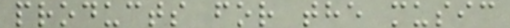products for the music
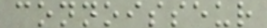connoisseur
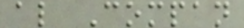al Compan
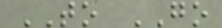TO GO
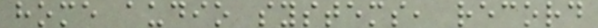home audio systems, record
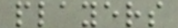players
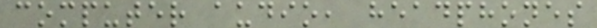computer audio, headphones
